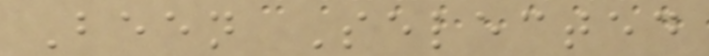Been Selected
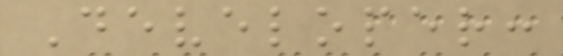Developer:
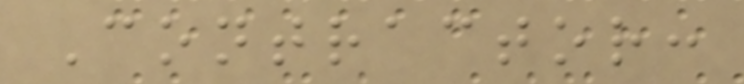Contractor:
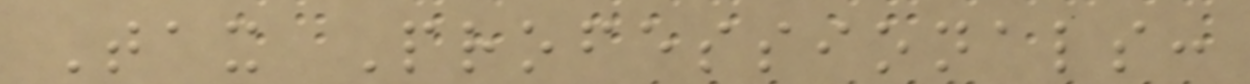Tax Professionals:
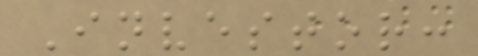Investor:
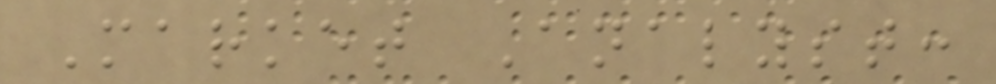Market Analyst:
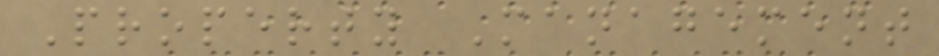Property Management
